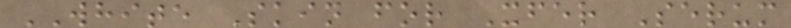WHITE Skin for Xfer Serum
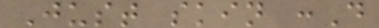Just skin :D
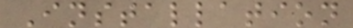Installation
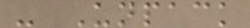- Unpack
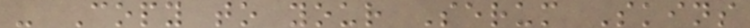- Copy to your Serum Skins
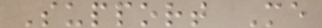Support Me
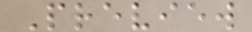Preview
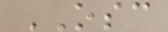OSC
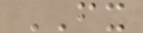FX
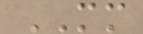MM
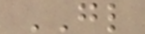GL
